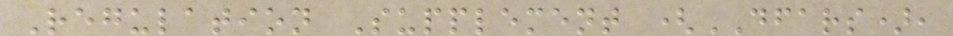Regulation Supplement (DFARS),
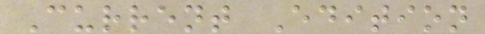Current Edition
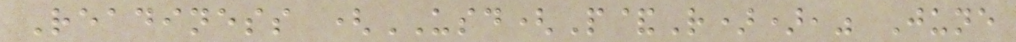Readiness (USD(P&R))," June
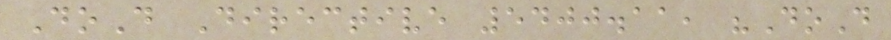DoD Directive 5400.11, "DoD
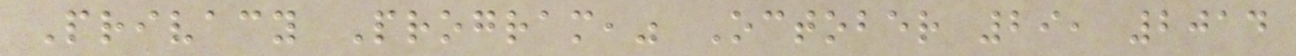Privacy Program," October 29, 2014
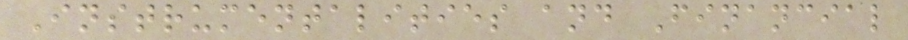Instrumentalities and Financial
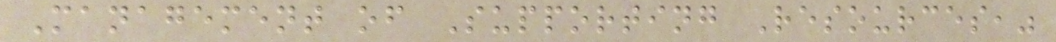Management of Supporting Resources,"
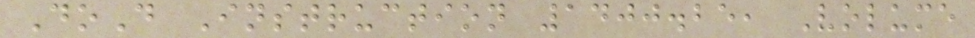DoD Instruction 1400.25, Volume
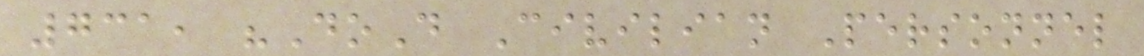731, "DoD Civilian Personnel
